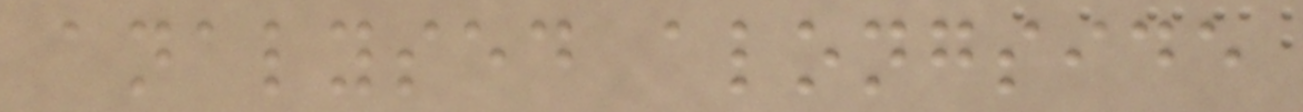analysed alongside
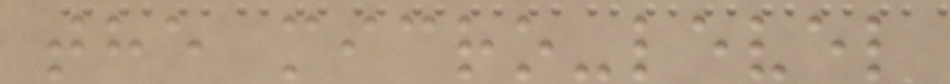the micro-level
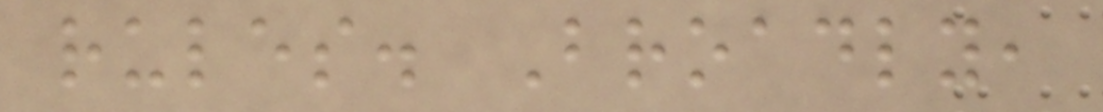rules. Broadly,
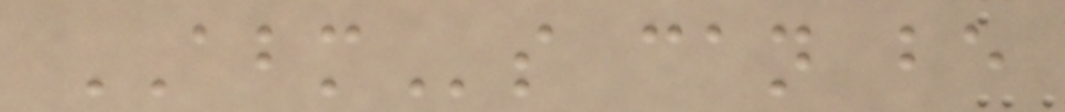ABMs can be
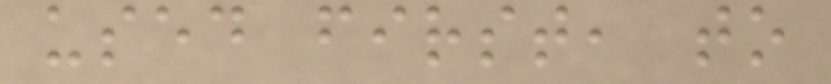used first, to
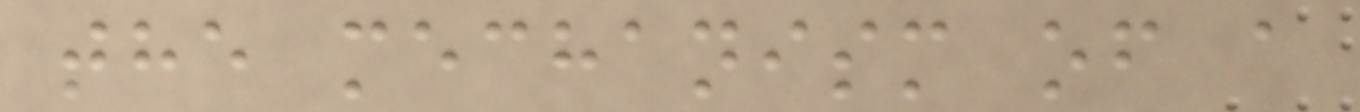the mechanism of a
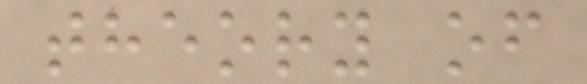theory of
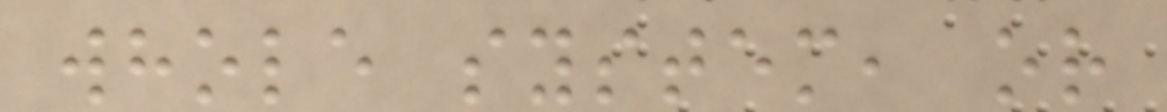whole system, or
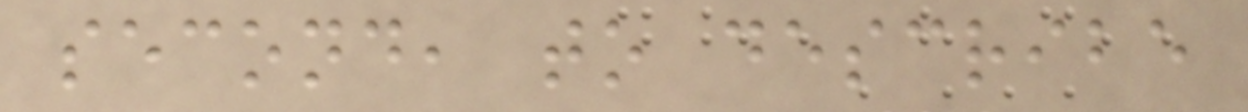second, to describe
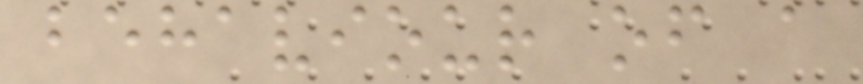behaviour of a
